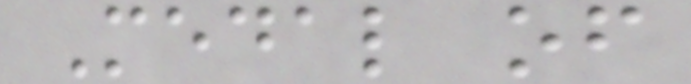Medal of
